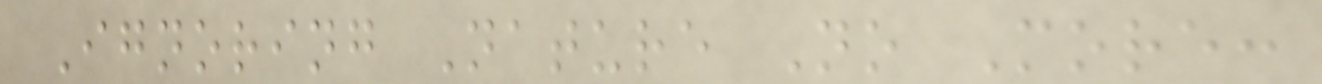Ignoring Nature No More:
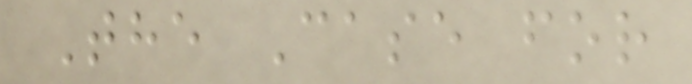The Case for
